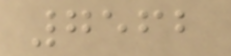7562
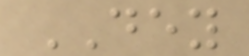DEY
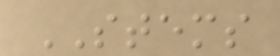STEMS
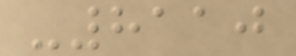-8110
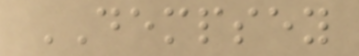DEMPSEY
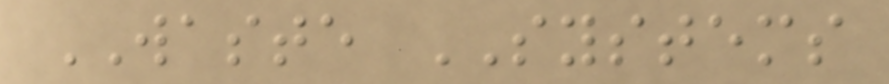WASTE SYSTEMS
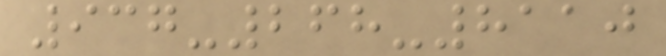937-268-8110
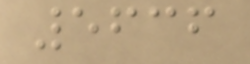5636
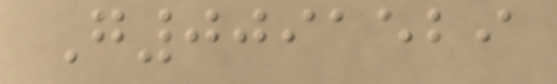G0091529
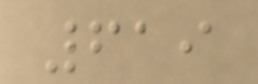619
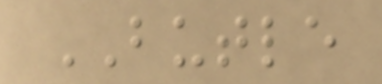BUTLE
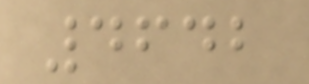4642
